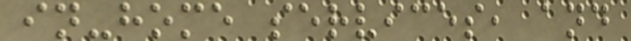in-home services, and
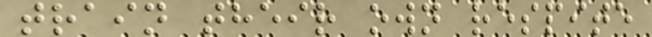train their own respite
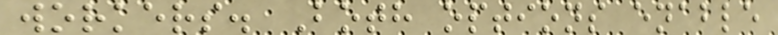workers. Both options enable
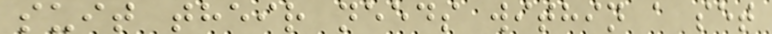suit their needs within a set
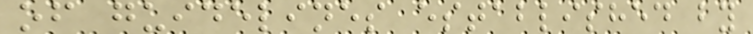of guidelines established by
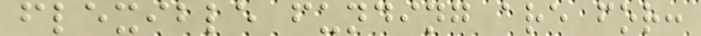flexible funding are for:
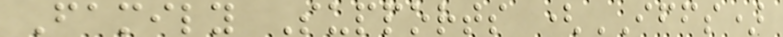Family Supports (IFFS)
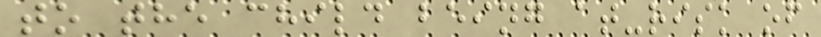to the child being at-risk of
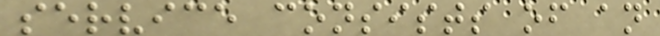service consists of an
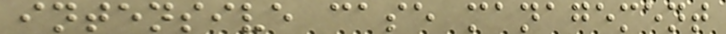intensive case management
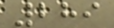289
